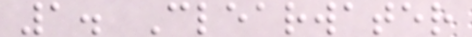1. Clearwater
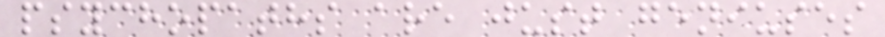psychopaths are just geniuses
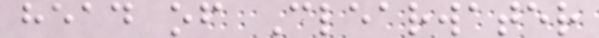head of Clearwater
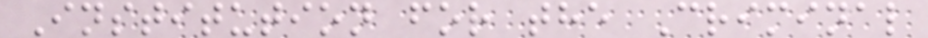Institution for the Criminal
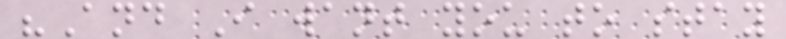"And I want you to stay
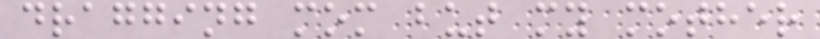dragging mom but my mother
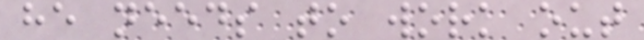he needs to work out
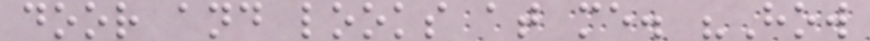door and looks at me. "How
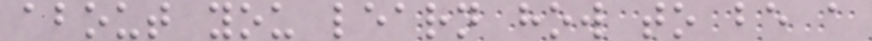about you learn how to be a
